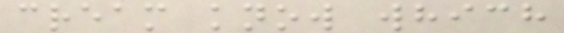cream know which
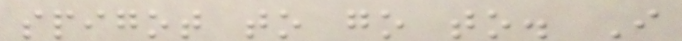spigot to go to. I
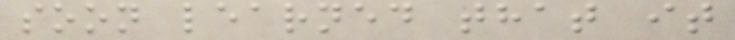soon learned that it
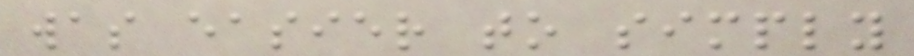was easier to simply
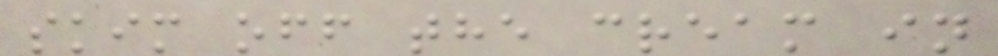skim off the cream in
